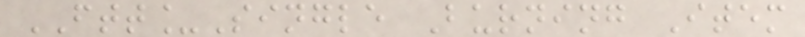FTT_Single Burning Item
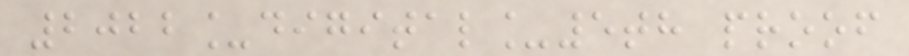2022_digital_5th proof
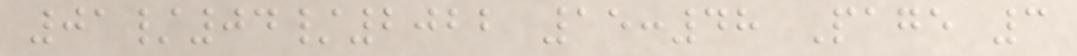01/04/2022 15:48 Page 3
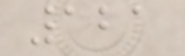121
